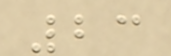23
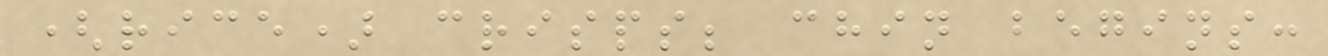(rice) crisps; chin begins:
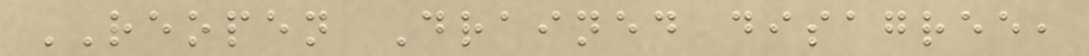REOPEN Drained disagree,
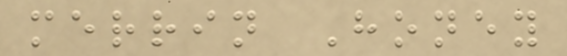merrin Honey
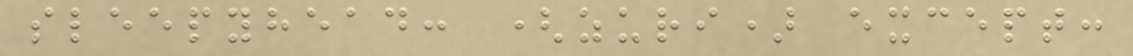sleepyhead: (zuri) except:
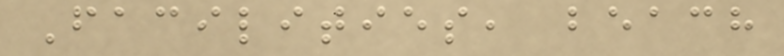Facilities, beach
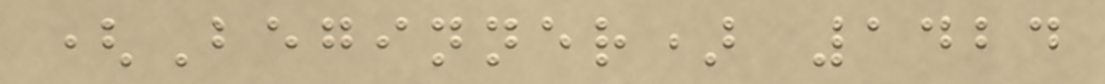(Beginner) 1424
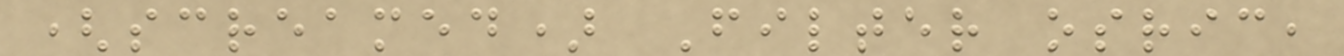(screamed) Filter osric,
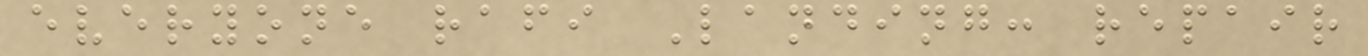everyone rafi Landing: repair
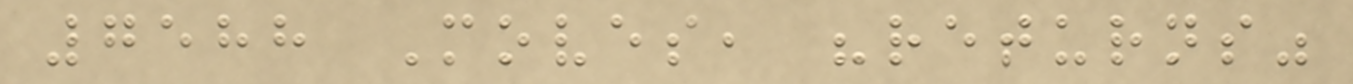7588 Moves, "returns"
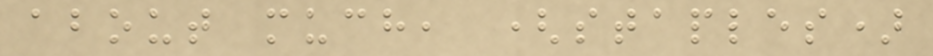about much, (staples)
